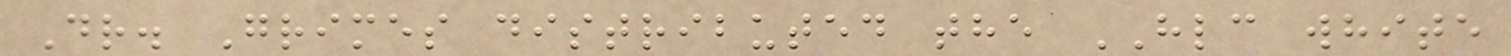Dr. Grimes distributed the HLC white
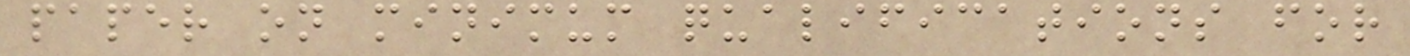paper on minimum qualifications for
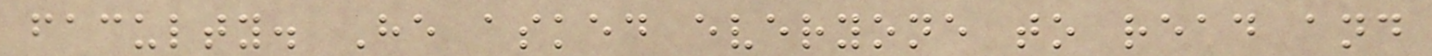faculty. He asked everyone to read and
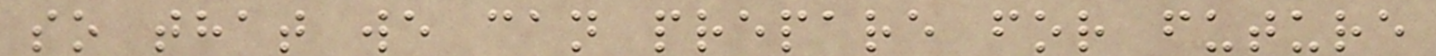so that we can prepare for future
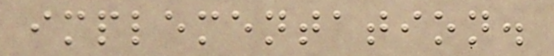implementation.
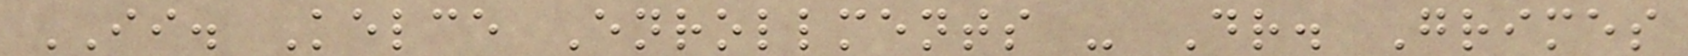II. Kelce Enrollments - Dr. Grimes
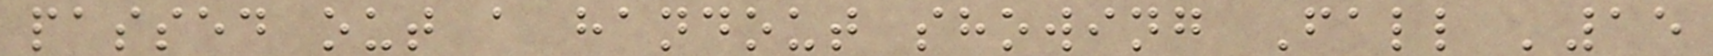passed out a handout showing Fall '15
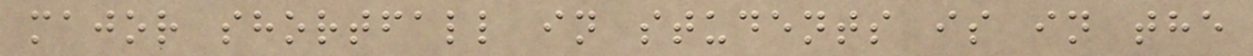major shortfall in students is in the
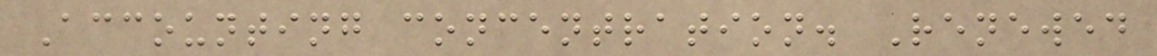Accounting concentration. Renewed
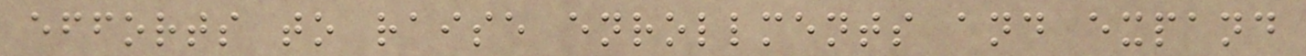efforts to raise enrollments and expand
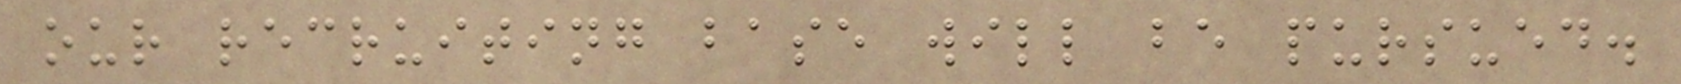our recruiting base will be pursued.
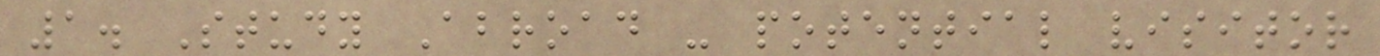1. Study Abroad - potential visitor
